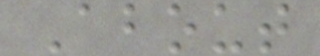About
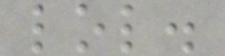lol.
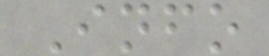Info
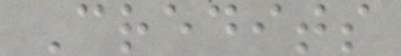Credits
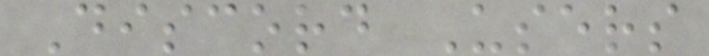Discord Users
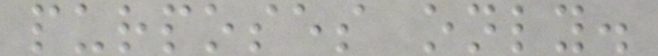purposes only.
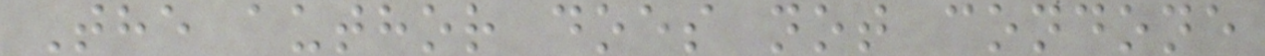The author does not condone
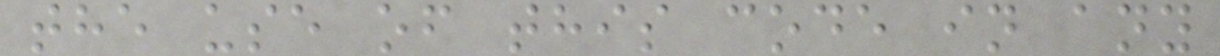the use of this code in any
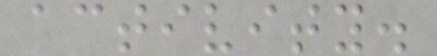activity.
